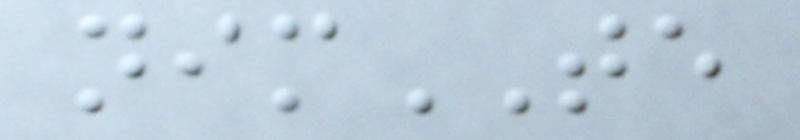nimTE
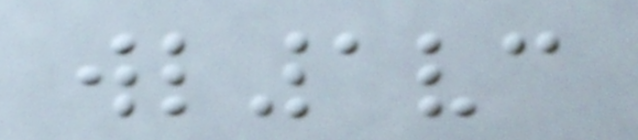wl1vc
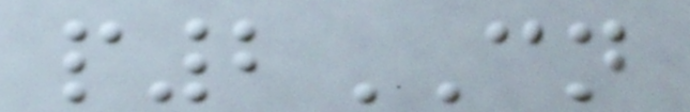p2CN
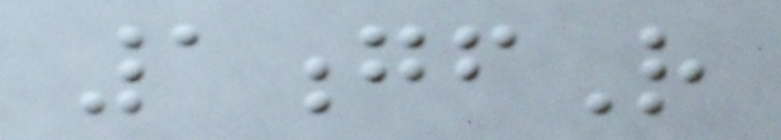1gfR
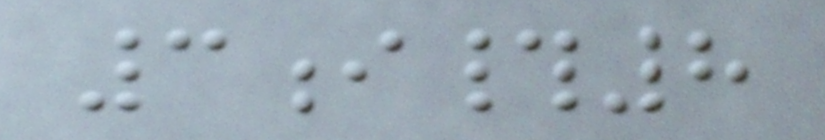3i#8
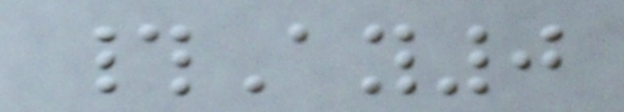#Ay0
